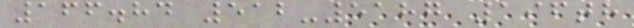166.84 512-5187 196th
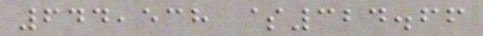644,538 $324.66
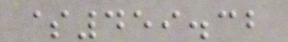$459.32
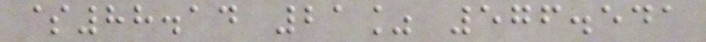$88.14 21% 576.541
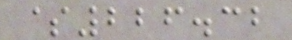$226.32
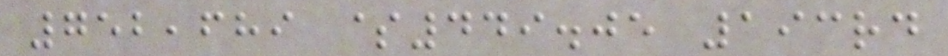752,689 $449.05 193rd
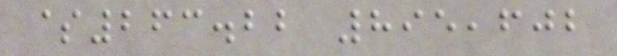$263.22 895,602
